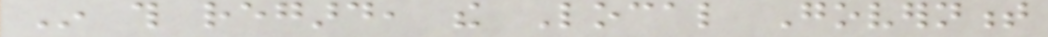In this regard, the Local Government
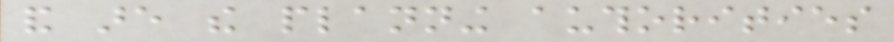and are the planning authorities
